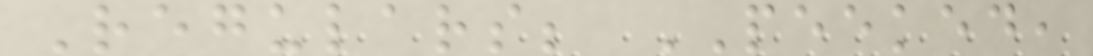Regulars; PEEKED,
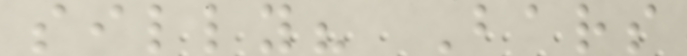silly? Bars
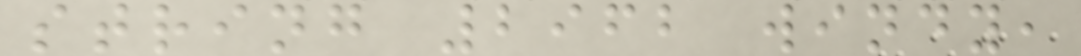string 2962 windy,
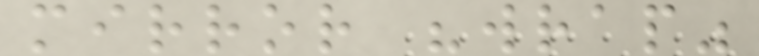mirror "wrap"
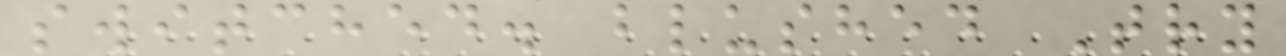switched. blushed Try
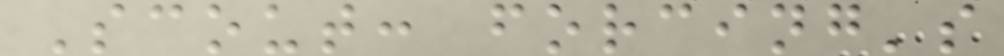Scout: forcing's
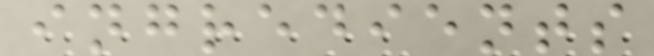ingredients
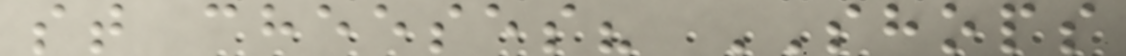st cheeses? SHOPS
